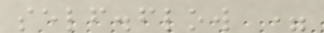self.flow =
